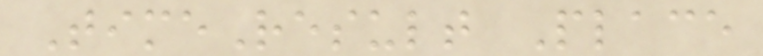TimeResult Place
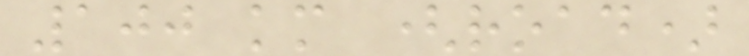100 km (road)
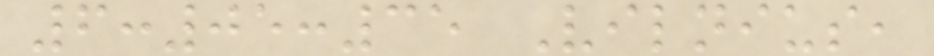6:05:35 Vilnius,
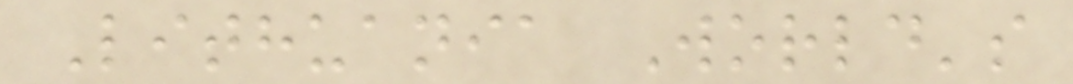Lithuania World's
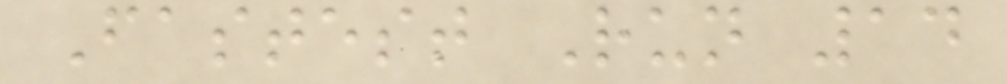Fastest Run 14
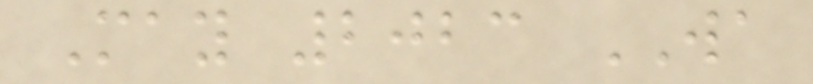May 2023 WA
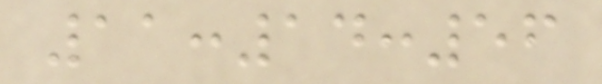11:14:56
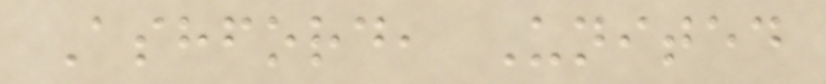Ashford, United
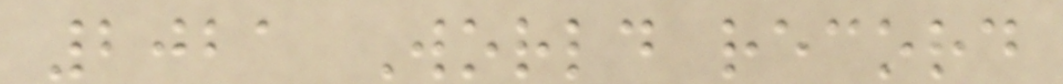2021 World record
